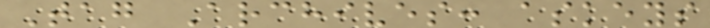Tag Archives: askeys
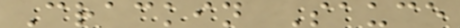Crackin Sauce
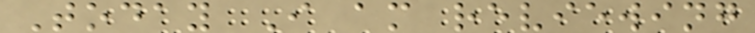Today I am reviewing
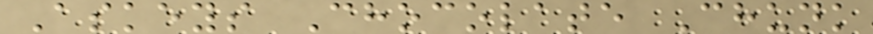Askeys Chocolate Chunk
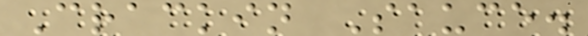Crackin Sauce.
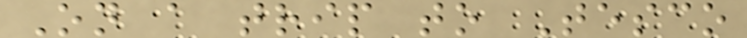On a trip to Tesco
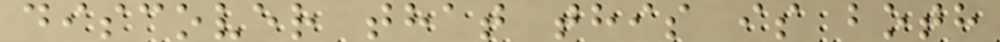discover that this is both
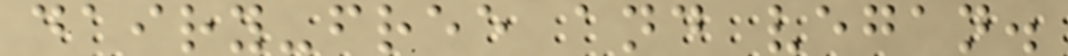dairy-free and vegan.
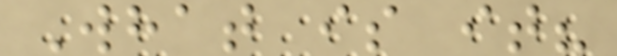What is it?
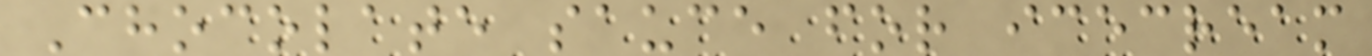Chocolate sauce for icecream
